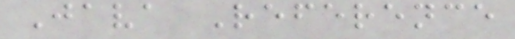Java Reference
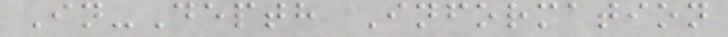In-Depth Information
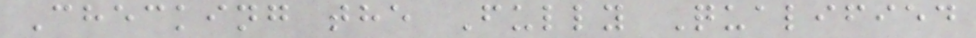Checking the Fully Qualified
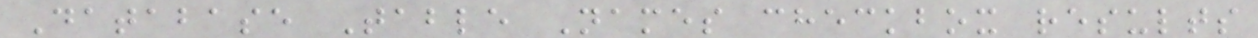Database Table Names checkbox results
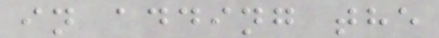in adding the
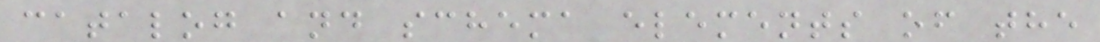catalog and schema elements of the
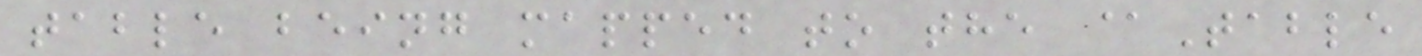table being mapped to the @Table
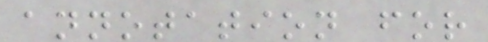annotation for
